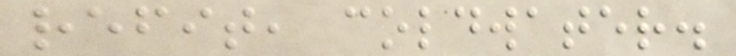refit, coldwater.
